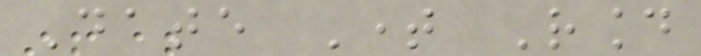Date Time Round
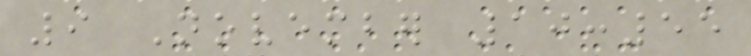9 November 10:55
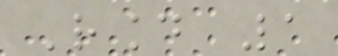Round 1
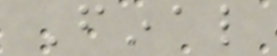Final
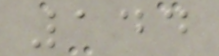144
